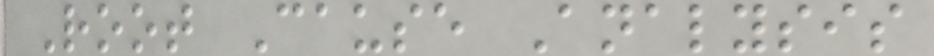Root Cause Analysis
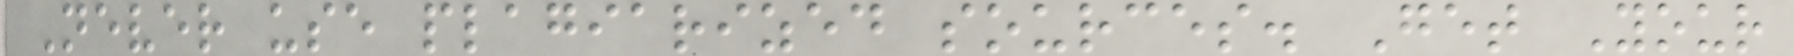Never use plagiarized sources. Get Your
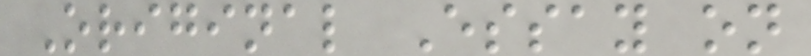Original Essay on
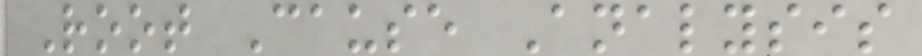Root Cause Analysis
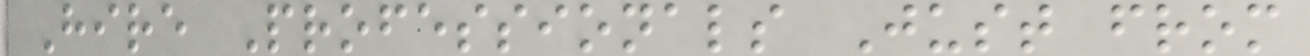Hire Professionals Just from
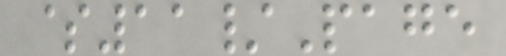$11/Page
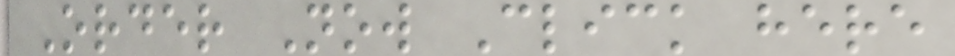Order Now Click here
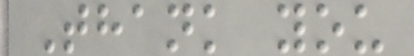Thank you
